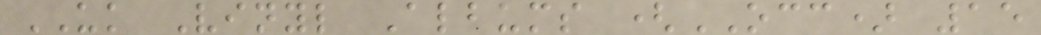UK Vinyl Albums (OCC) 15
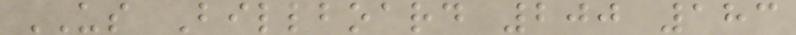US Billboard 200 183
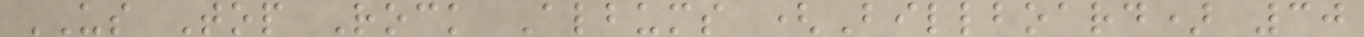US Top Rock Albums (Billboard) 30
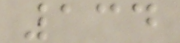134
